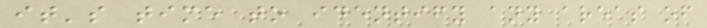it's time to identify any areas of
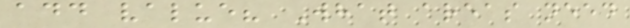add value? What areas need
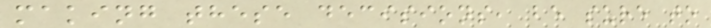making these decisions, be sure to
